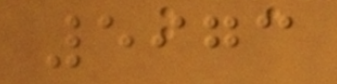5973
